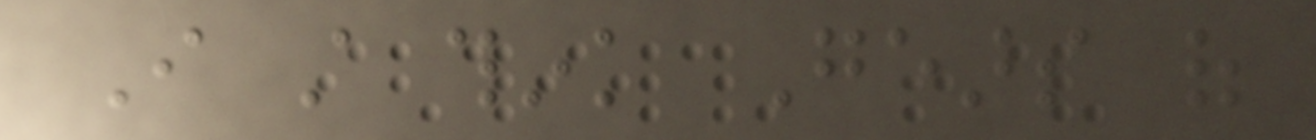I still think Gears of
